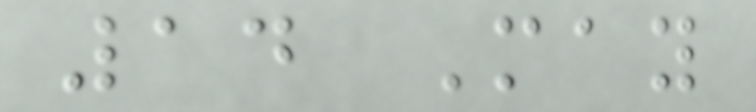14 May
